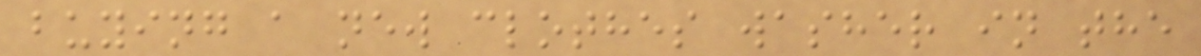buying a new clothes washer in the
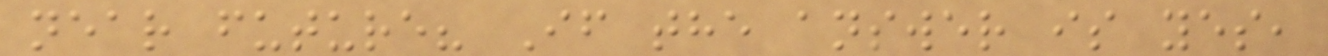near future? If the answer is yes,
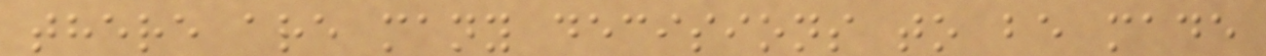there are many decisions to be made
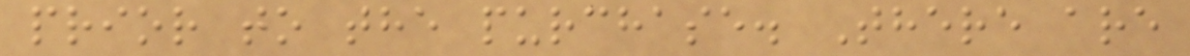prior to the purchase. There are
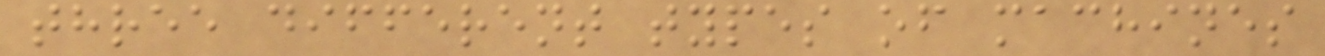three different types of machines
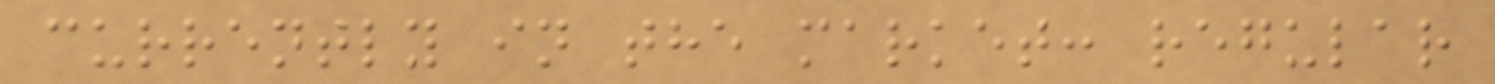currently in the market: regular
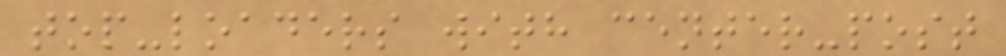top-loaders with center-post
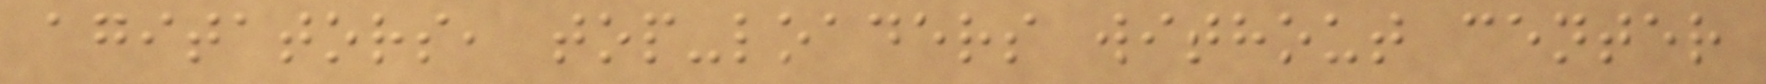agitators, top-loaders without center
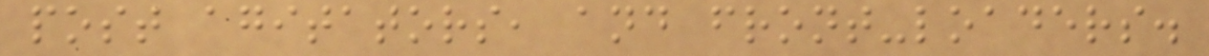post agitators, and front-loaders.
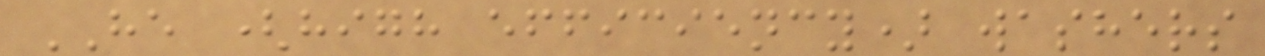HE (high efficiency) washers
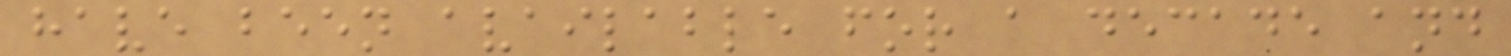have been available for a decade and
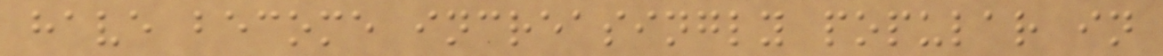have become increasingly popular in
